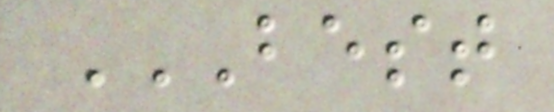BEST
